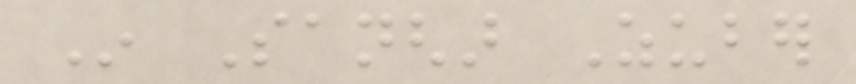In Sanghar Zuber
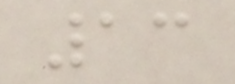13
